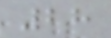28
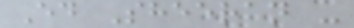Ed Sheeran -
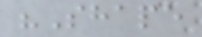"Shape
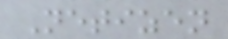Netizen
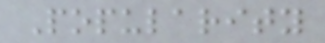Popularity
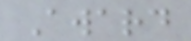Award
